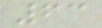63
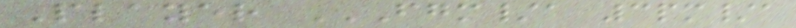Player FGM/A 3PM/A
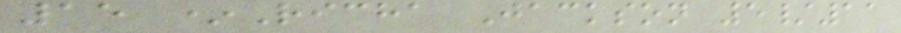15 *Richa Jackson 5/11
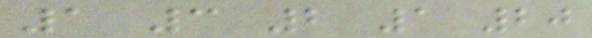1 3 2 1 20
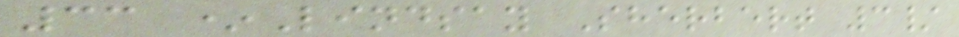33 *Lindsay Sherbert 3/
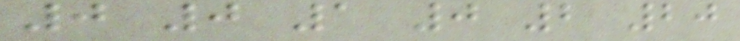0 0 1 0 2 20
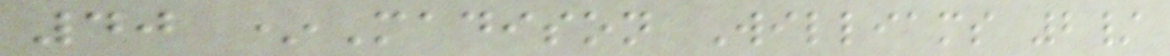40 *Madison Williams 2/
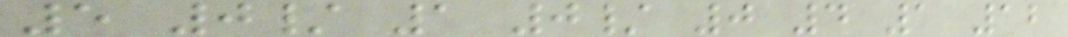5 0/ 1 0/ 0 4 1 12
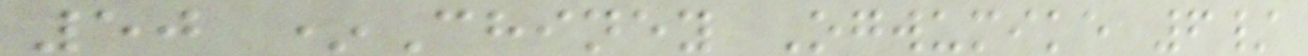50 *Chiney Ogwumike 6/
